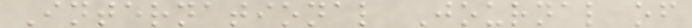International Journal of
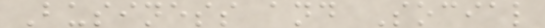Business and Social
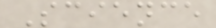Science
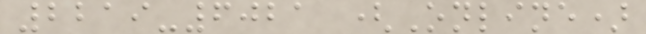2219-6021 (Online)
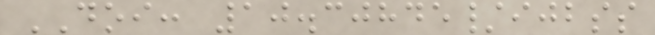DOI: 10.30845/ijbss
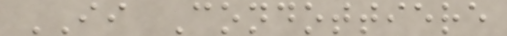II Condottiere
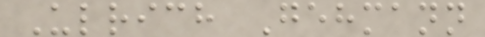Ulrich Gehmann
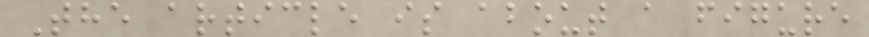The article is about a figure
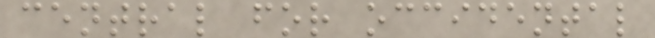central for occidental
